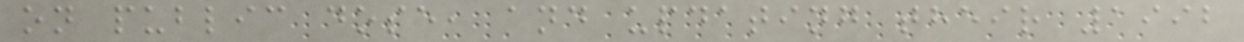on public dose, and updating their 1992
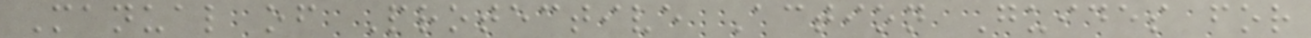Manual of Protective Action Guides for
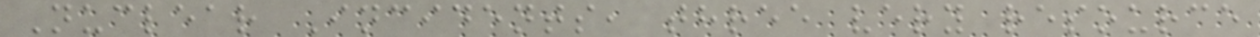Nuclear Incidents, three very resource
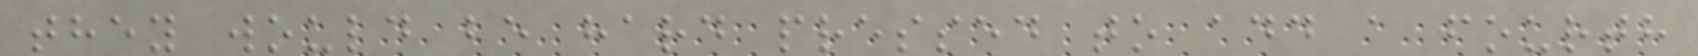they would be hard pressed to add a fourth
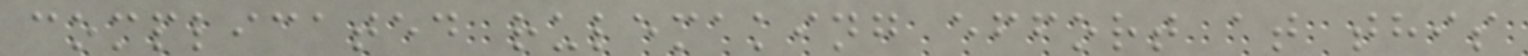complicated rulemaking effort at this
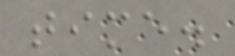time.
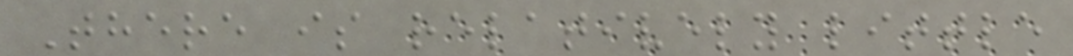There is relatively little
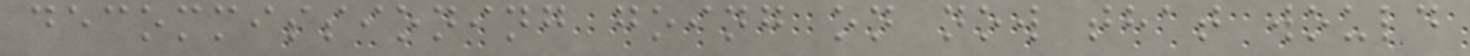decommissioning going on now that would
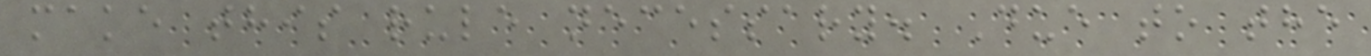make this rule necessary. Due to the
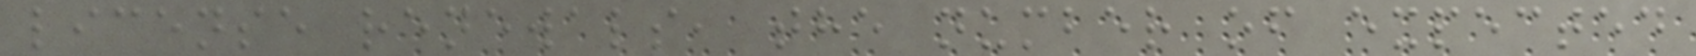license renewals, the number of expected
